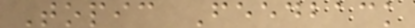Topic Feedback
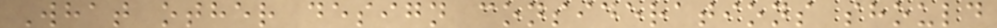What other design considerations should
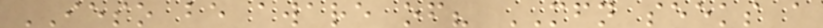IESO be aware of? MFN seeks a
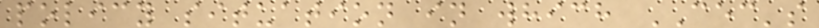policy situation in which CEC's
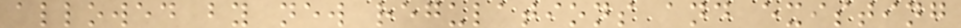allowed by new regulations and existing
